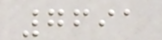7691
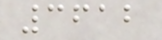3612
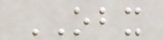OBX
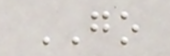GO
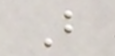B
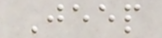Jeep
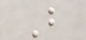B
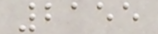2155
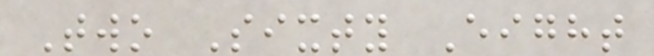Two Sixty Eight
